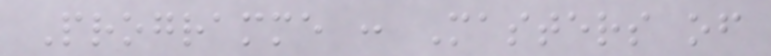Programme : Masters of
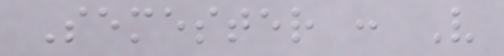Semester : V
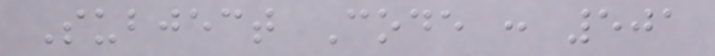Subject Code : 501
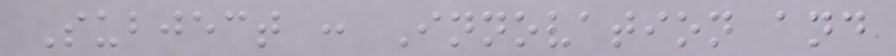Subject : Innovation and
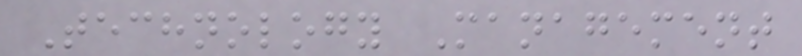Technology Management
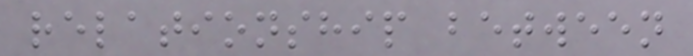relationship between
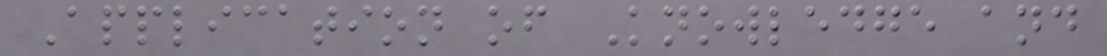Application of Knowledge and
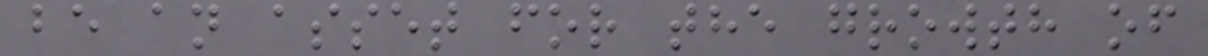be an asset for the growth of
